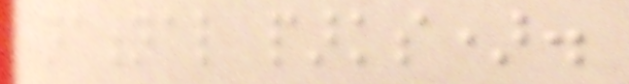national parks).
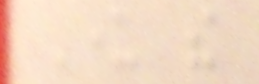Under the
